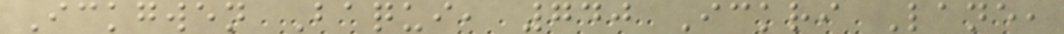Ickgwen Baqui, 740 Ickri Lane,
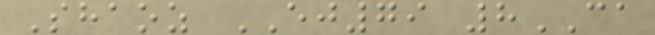Shaoz EJ79 8CA
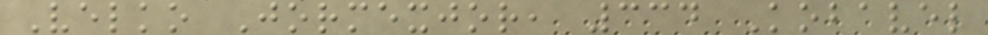Velko Jormexjor, 334 Kobavel
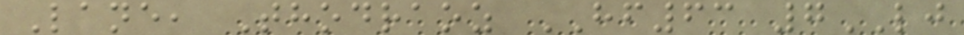Lane, Thodraoz HF63 7LJ
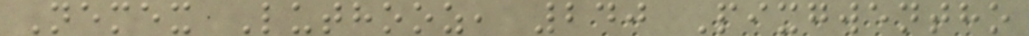Nemex Luthooz, 240 Pixgwentho
